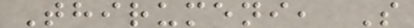Thirumeni, S
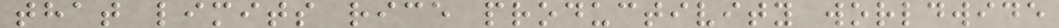that limits rice productivity worldwide
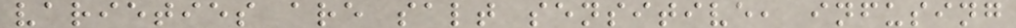varieties are salt sensitive, infusing
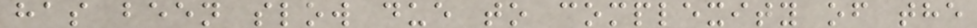has been slow due to complexity of the
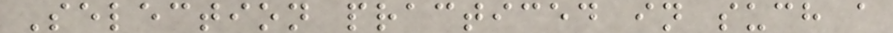Selection practiced in such a
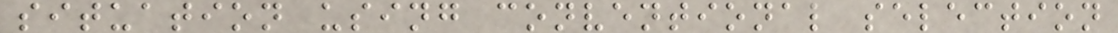situation using conventional selection
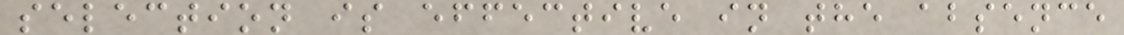selection is effective in the absence
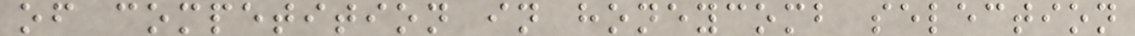of competition in honeycomb selection
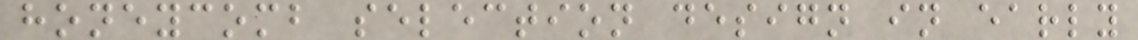honeycomb selection design in early
